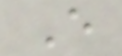E
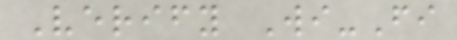Verify Wi-Fi
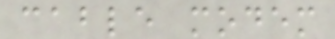cable modem
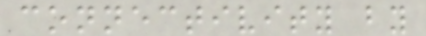connectivity by
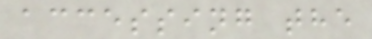accessing the
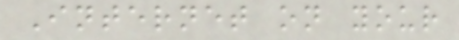Internet on your
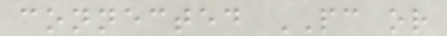connected PC or
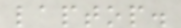laptop.
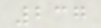237
